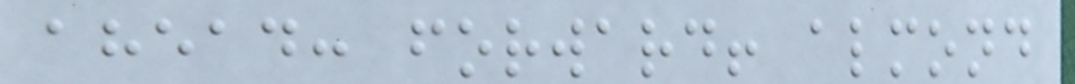ahead: forward! almond
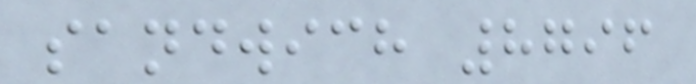sandwich 8796
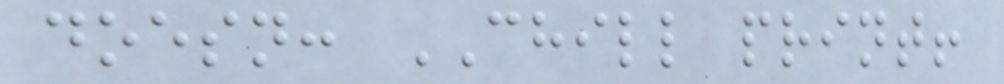doesn: CHILL print!
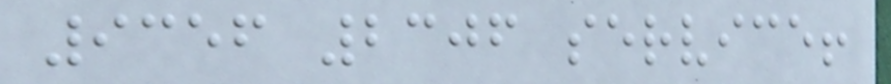9356 2306 service!
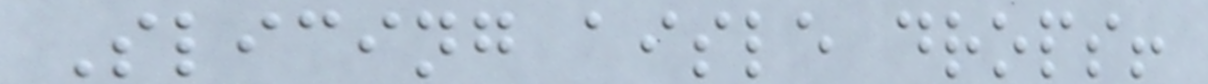Slicing aisle drops!
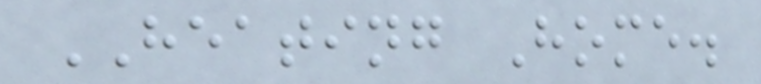HEATING Home.
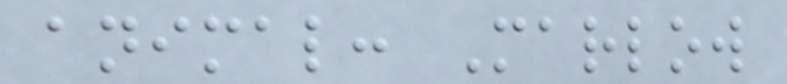animal: Marlow
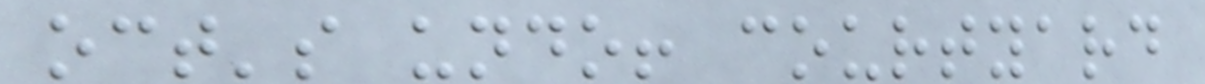oct's undo! courtyard
